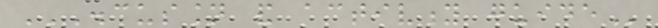DISCUSSION AND ACTIVITY GUIDE
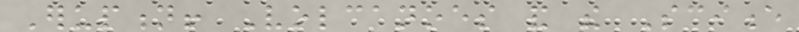Eruption! Volcanoes and the Science
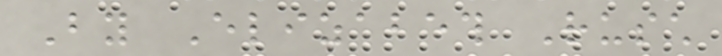By Elizabeth Rusch
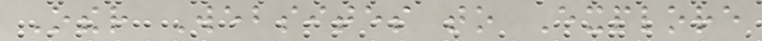Other Websites to Explore
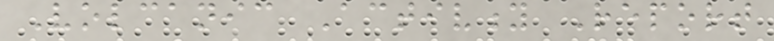Volcanic Activity Report
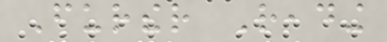Further Reading
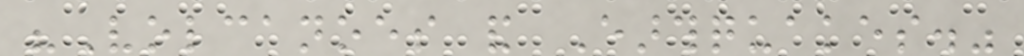"Volcanoes and Earthquakes."
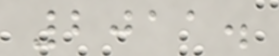2011.
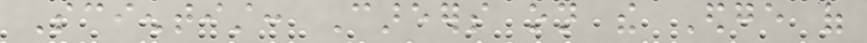Scientist: Careers on the Edge of
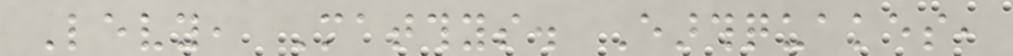Levy, Matthys. Earthquakes,
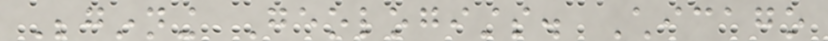Beginning Geologists. Chicago
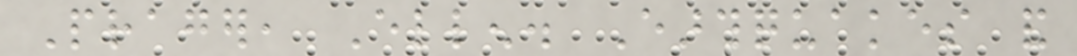Prager, Ellen. Earthquakes and
